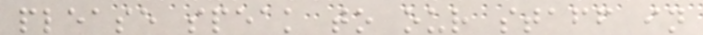please speak to our staff in
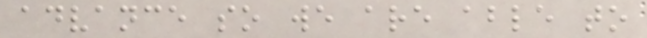advance so we are able to
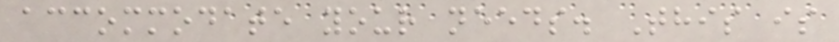accommodate your needs. This is
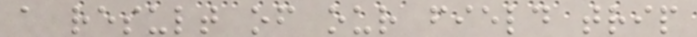a result of our field trip
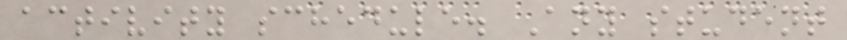activity schedule. Any student
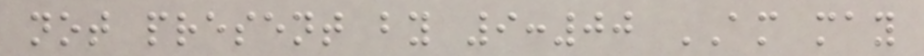not present by 9:00 AM may
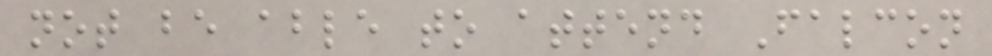not be able to attend Falcon
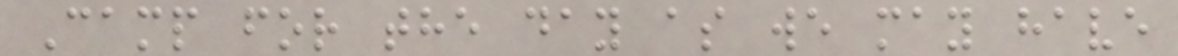Camp for the day as we may have
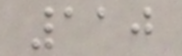110
